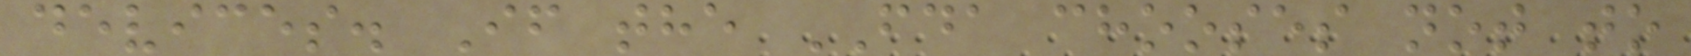devices. If the FDA chooses not to
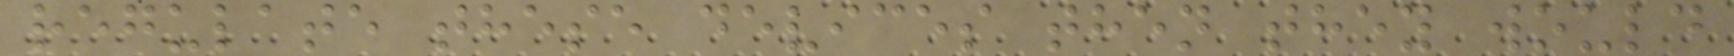regulate these devices then they would
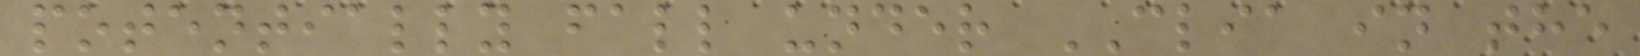potentially fall under CLIA in the
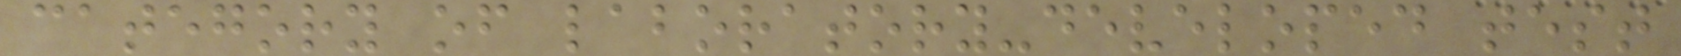category of laboratory-developed test
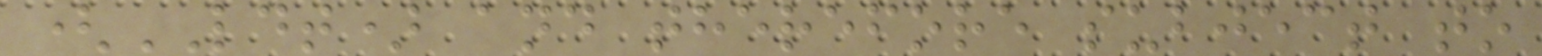(LDT) and therefore subject to
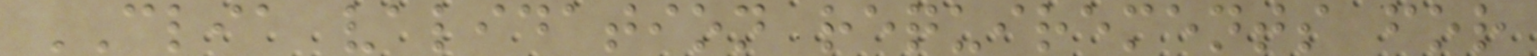CLIA validation requirements for
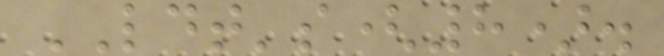LDT's(8).
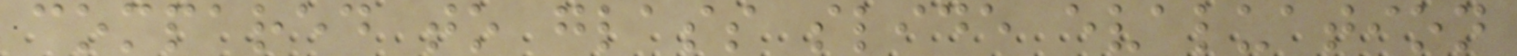compared to glass slide evaluation
